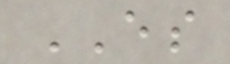ES
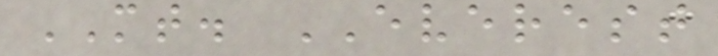MT. EVEREST
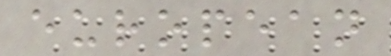european
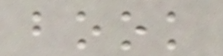book
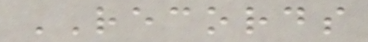RECORDS
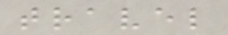travel
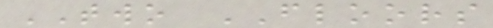TWO FLOORS
